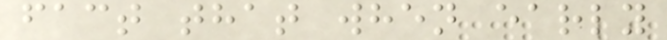fact that when early
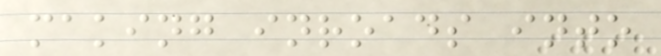making inroads into
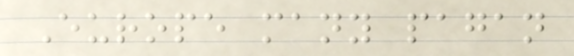Europe many pagan
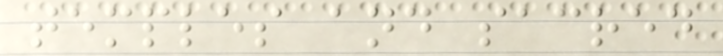temples and sacred
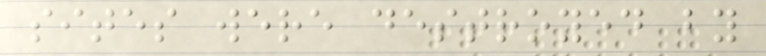sites were destroyed by
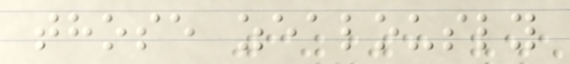those zealously
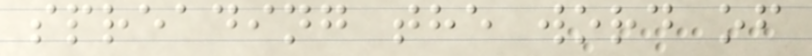spreading the word of
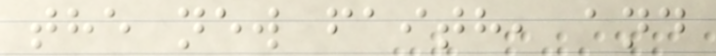the new faith, and
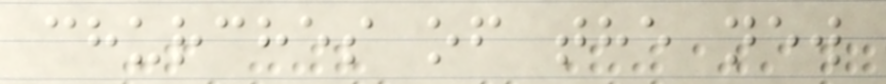churches of the new
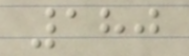180
